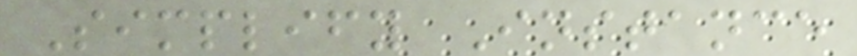Simplify Instance
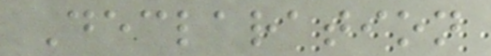Declaration
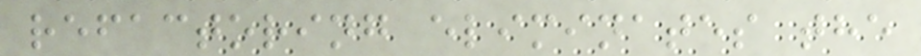refactoring eliminates the
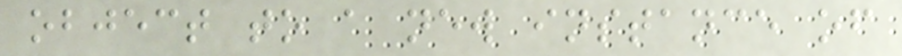object to a new instance of
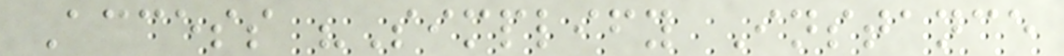Access "Simplify Instance
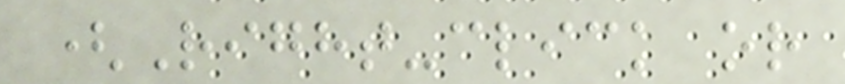(Right-click or
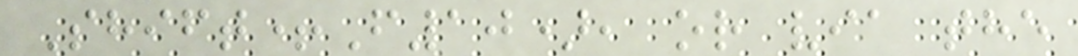Shift+F10), or via the
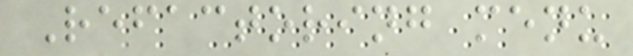Refactoring menu
